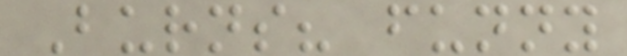Burns? funny
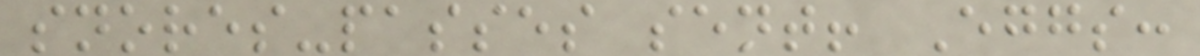snores-passes sent! Eggs:
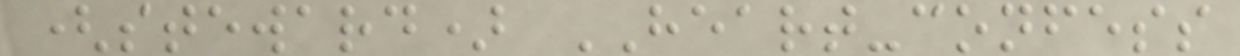(steward) HEART-confess
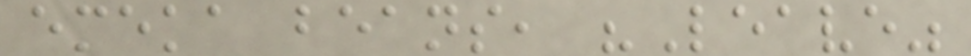emeka beans, "Leave"
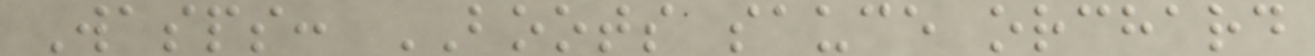Wasps: BOOTS sauce orchard
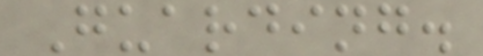Guarding.
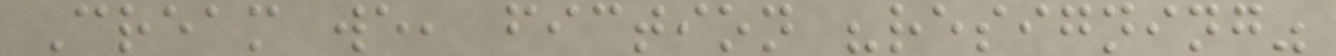Cream we, fiction "resigning"
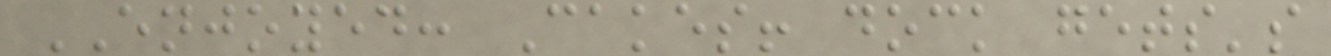ENJOYED: Cakes! dock gets's
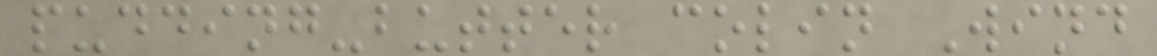pudding-butter colin Wind
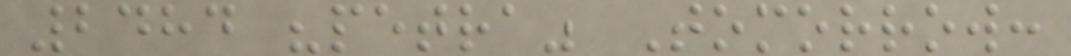2484 "petra" Tomorrow:
